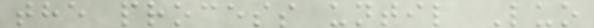the process until Luo
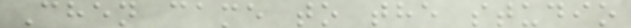Chen came to the studio
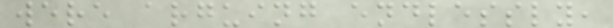were arguing endlessly,
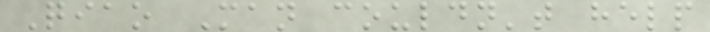Qiao Man couldn't help
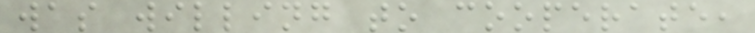was willing to cooperate,
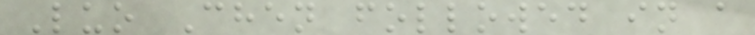Luo Chen followed in a
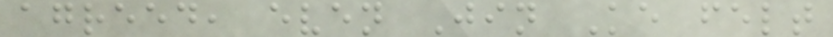agreed, even Jin Ke felt
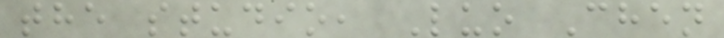the studio, Luo Chen
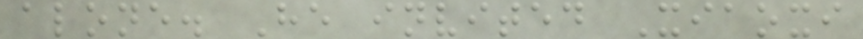alone. He invited Xiaoxi
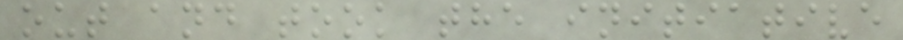out and took the initiative
